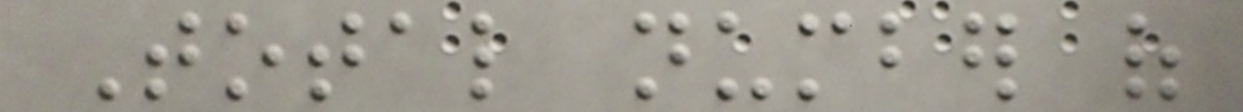Total number of
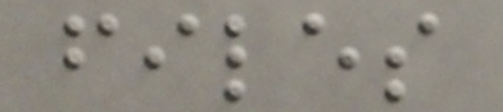files
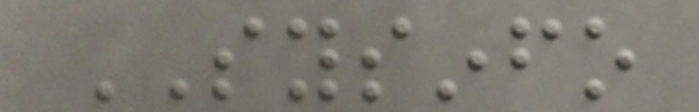SYSINFO
